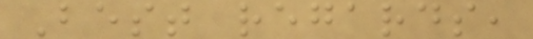Best regards,
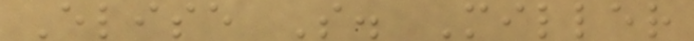Elise S. Miller
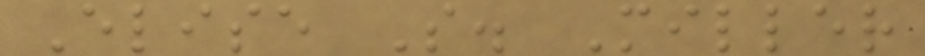Elise S. Miller
